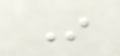In
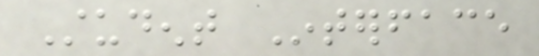Student Interface
